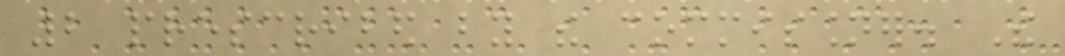2 prescribed by the commissioner. The
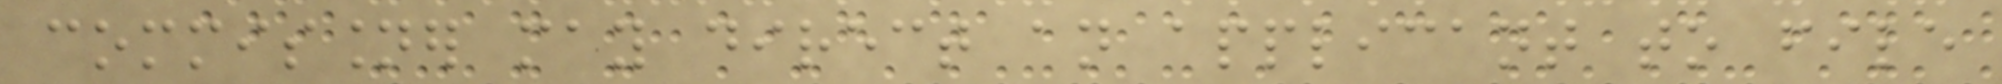commissioner may direct an applicant to file
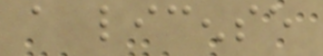a license
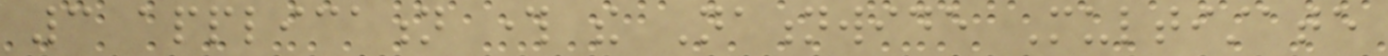3 application through the Nationwide Multistate
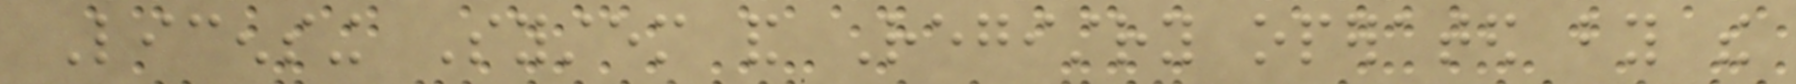Licensing System and Registry operated by the
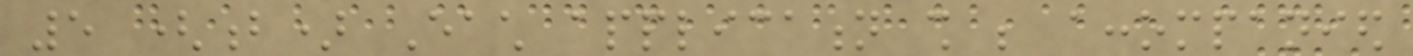5 (b) Each application shall be accompanied
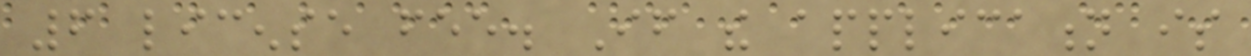6 license fee. If the application is
